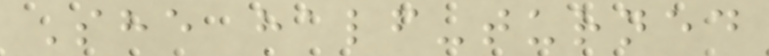She half-turned
